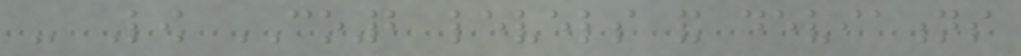- Low CO2 levels and deviations
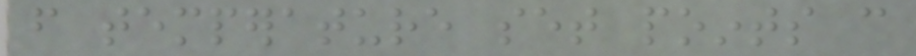from temperature set points can
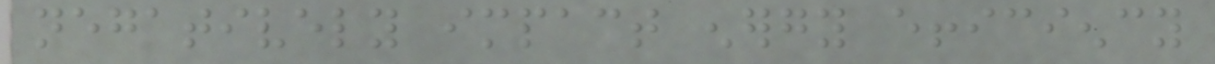negatively impact energy efficiency
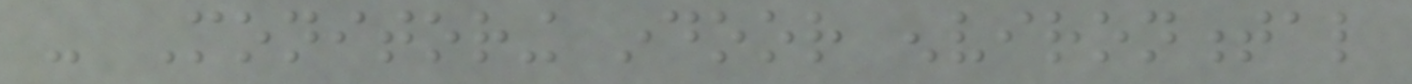- Monitoring indoor environmental
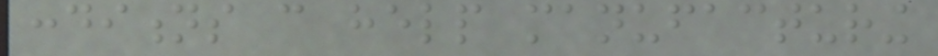conditions can help manufacturing
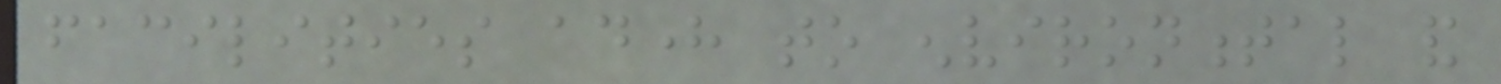facilities adhere to environmental and
